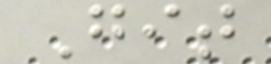Git
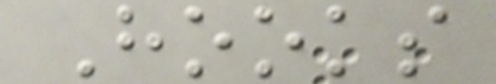Hooks
